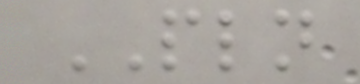PLN
